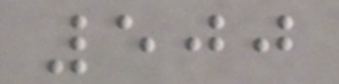500
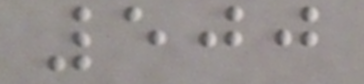500
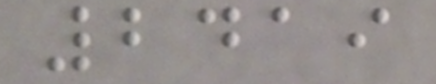2419
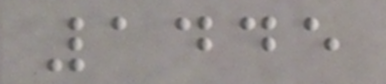1445
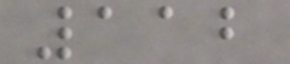112
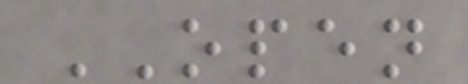OPEN
